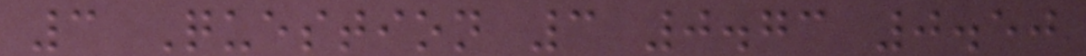3 Question 3 0.73 0.50
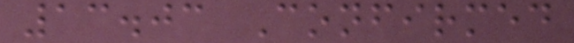13.03 Confirmed
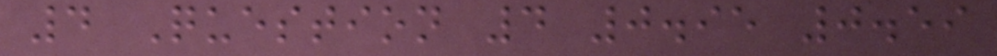4 Question 4 0.95 0.59
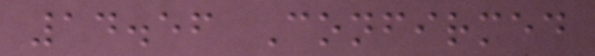14.56 Confirmed
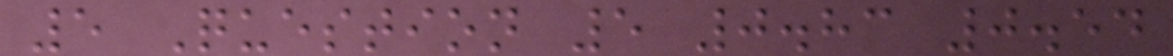5 Question 5 0.83 0.54
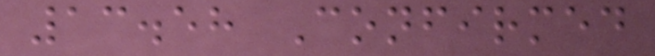13.58 Confirmed
